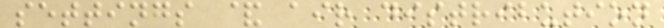settings & air distribution
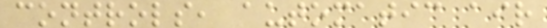controls, automatic air
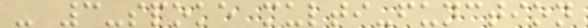- 3-spoke multi-function
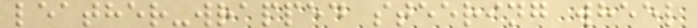leather-wrapped steering wheel
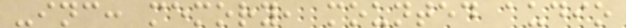-inc: memory, mounted audio
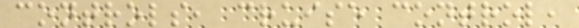controls, cruise control,
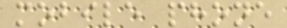mobile phone
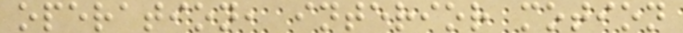operation, interior motion
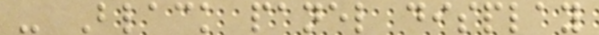- Black panel display
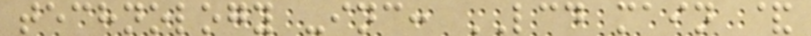technology -inc: LCD main &
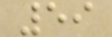59
